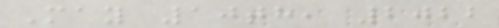May 10th, 2022
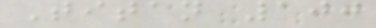Titan 100
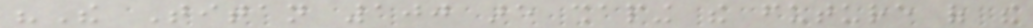"The Titan 100 are shaping the future of the
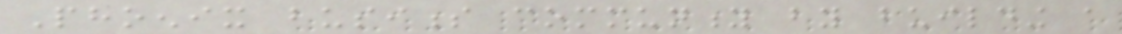Phoenix business community by building a
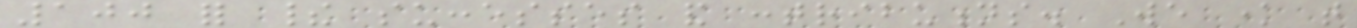100 for their successes and contributions. We know that
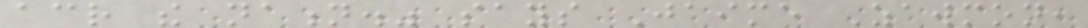across the nation." says Jaime Zawmon,
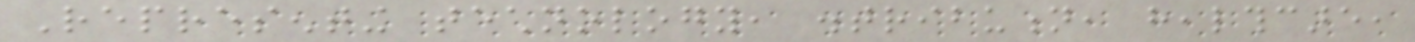Representing technology, distribution, healthcare,
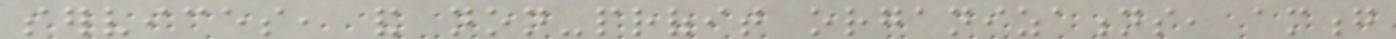services, and non-profit organizations, among
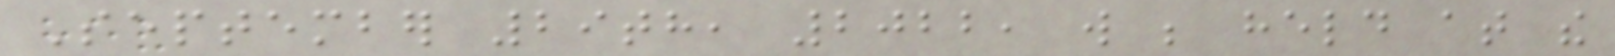September 29th, 2022, will be held at the
